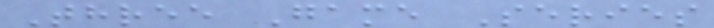Three Game Series
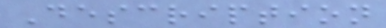Description
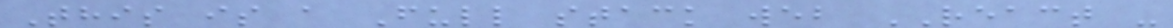This is a Full stack web REACT -
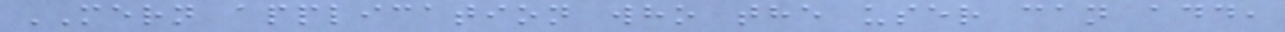MERN application who the user can add,
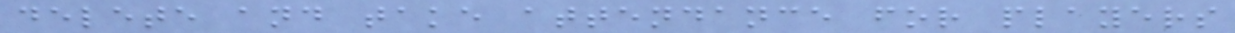delete and take attendance for players
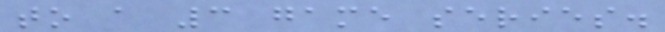to a 3 game series.
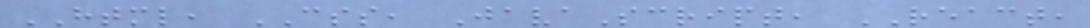HTML, CSS, JavaScript, REACT,
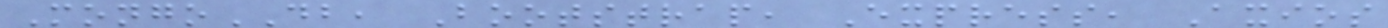MongoDB, Bootstrap, Express, Axios
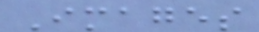Images
